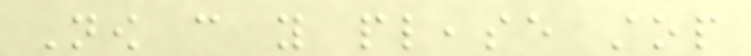Now can you please stop
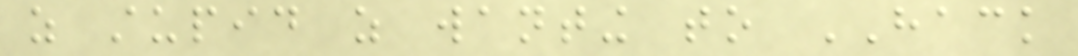as stupid as wanting to HACK
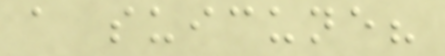a suicune?
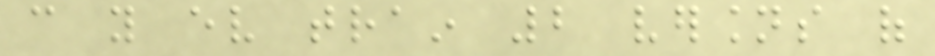can you ev train 2 versions of
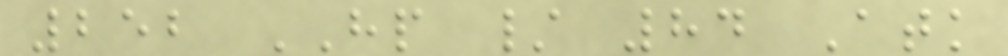252 HP / 84 Atk
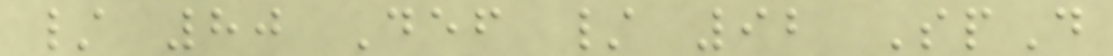/ 80 Def / 92 SpD
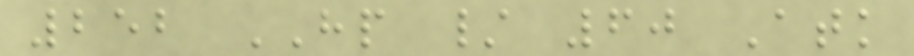252 HP / 60 Atk
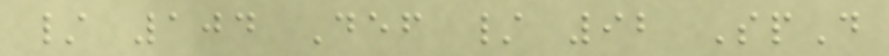/ 104 Def / 92 SpD
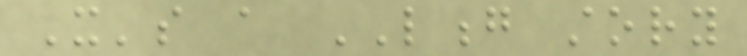It's a LONG story
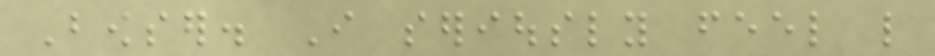Bowser. I seriously feel like
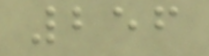256
